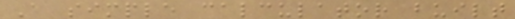A simple calculator built
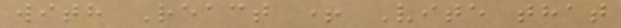with React + Vite that
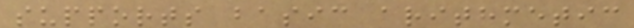supports basic arithmetic
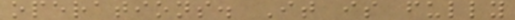operations. It is fully
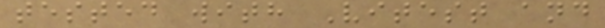tested with Vitest and
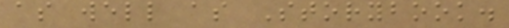as well as Storybook.
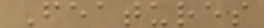Features
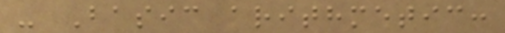- Basic arithmetic:
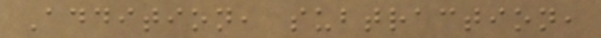Addition, subtraction,
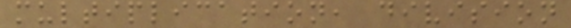multiplication, division
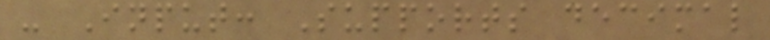- Input: Supports decimal
